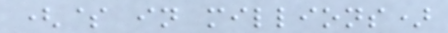($ in millions)
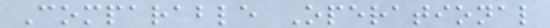Comparable Operational
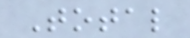Total
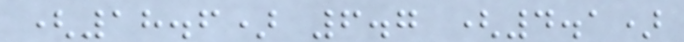(18.6) 6.7 (4.1)
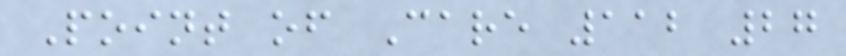Point of Care 112 27
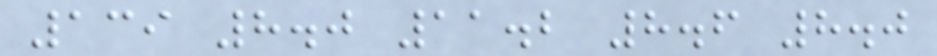139 8.0 11.2 8.6 8.0
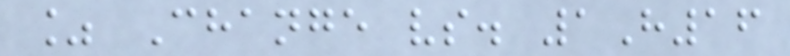% Change vs. 1H16
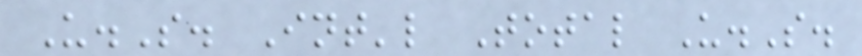U.S. Int'l Total U.S.
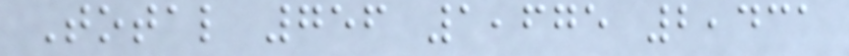Total 756 1,675 2,431
